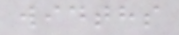widths
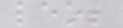leo;
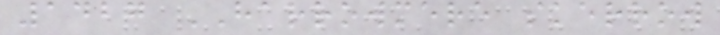1427 HARROWMERE skerrow
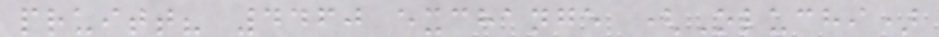pruitt? 4460 exchange (Oluchi)
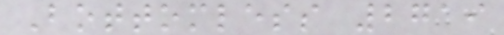Bottomless 2719
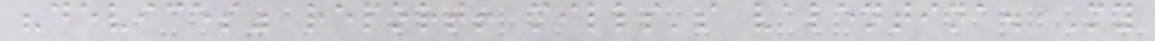"devices" report! mills's valentina. My
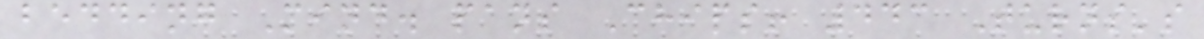bedding Mind. pans Chips! 443 Turns's
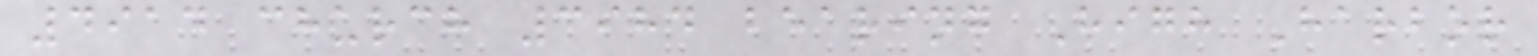4914 church 3984 bearing High Harbor
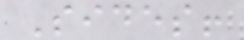Sides!
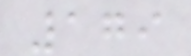179
